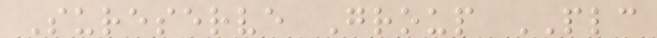Sureserve Group PLC
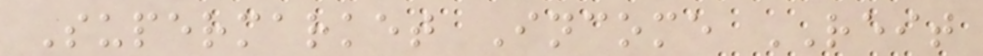Supermarket Income REIT
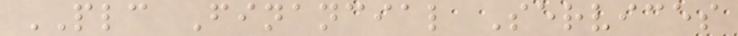PLC Financial Services
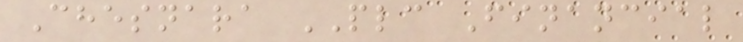Chesnara PLC Financial
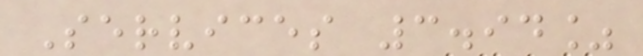Services 3.94%
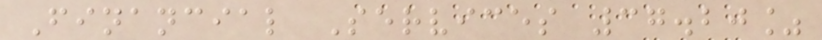Financial Services 37.20%
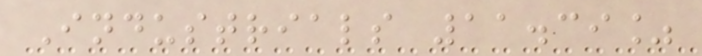Industrials 11.39%
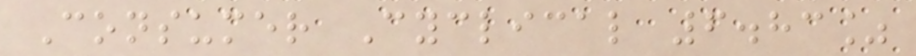Consumer Cyclical 6.83%
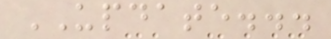UPDATE...
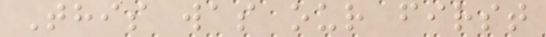This was our first
